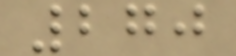270
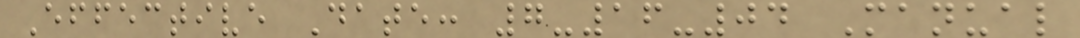Effective Date: 7-16-04 Manual
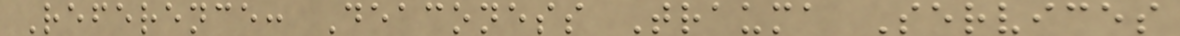Reference: Deaconess Trauma Services
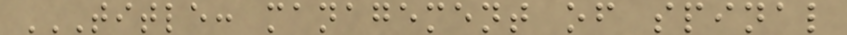TITLE: MANAGEMENT OF SPINAL
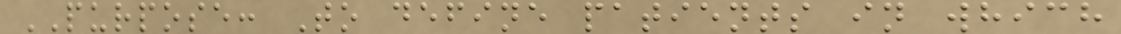PURPOSE: To define patients in which
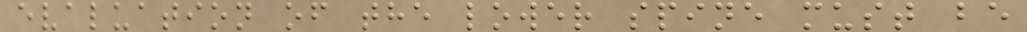evaluation of the lower spine must be
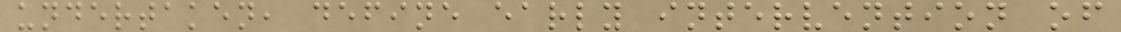undertaken, define early intervention of
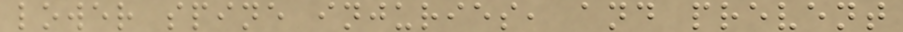lower spine injuries, and prevent
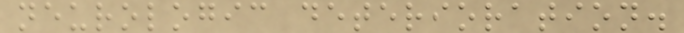neurologic deterioration.
